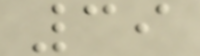39
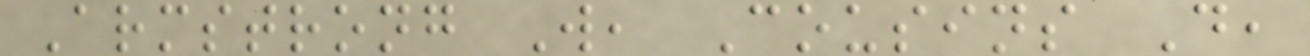Armstrong W, Cousins D,
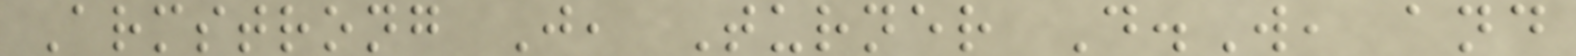Armstrong J, Turner D.W, and
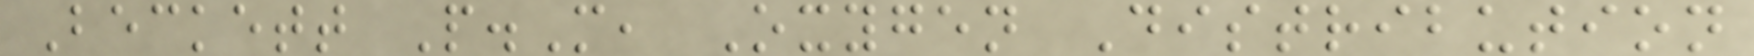Beckett P.M, Oxygen Distribution
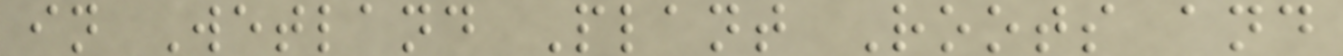in Wetland Plant Roots and
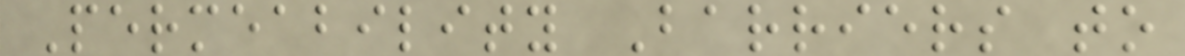Permeability Barriers to
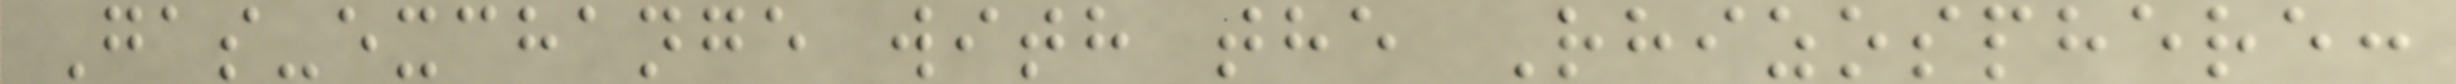Gas-exchange with the Rhizosphere:
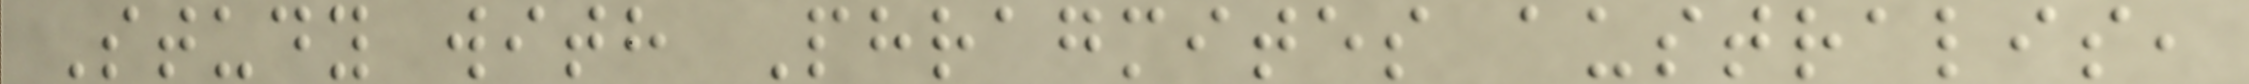Study with Phragmites australis,
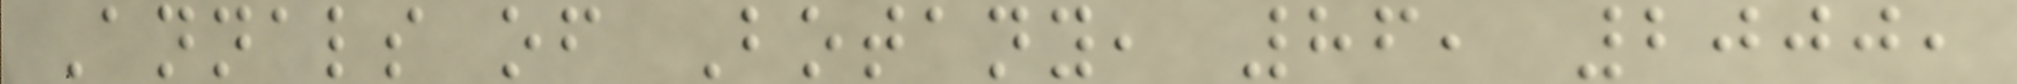Annals of Botany, 86, 2000,
